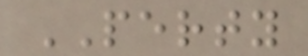PERTY
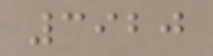3920
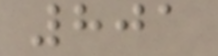801
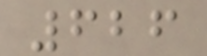626
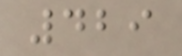429
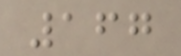167
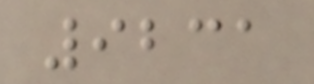9231
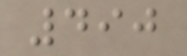490
